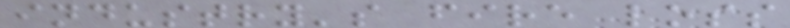industry's fire loss
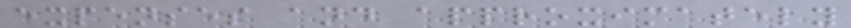expenses and approximately
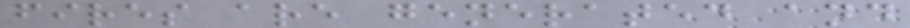fires are generated and
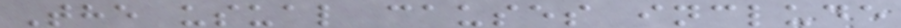The usual causes include
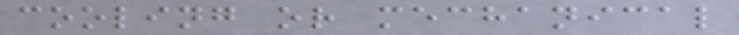cooling or mechanical
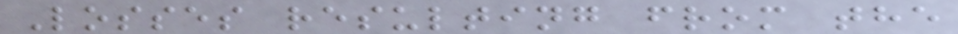Losses resulting from the
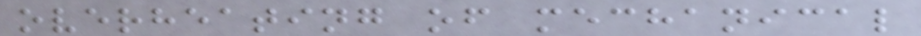overheating of mechanical
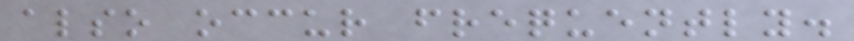also occur frequently.
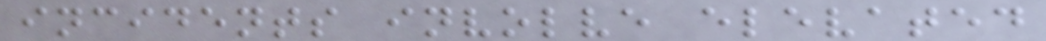incidents involve elevated
